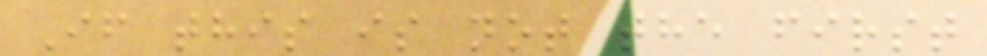If this is not the first
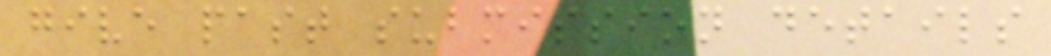give past submission details
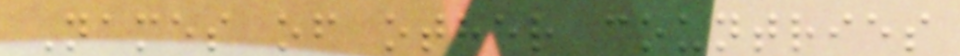Names of other countries
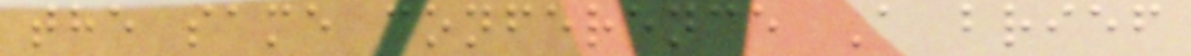the same conference A brief
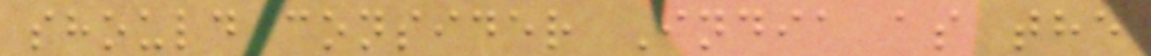should consider India as the
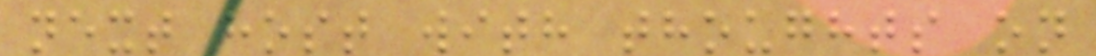next host with thoughts on
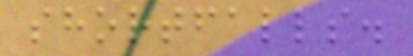shortfalls.
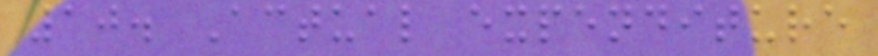10. Actual expenditure
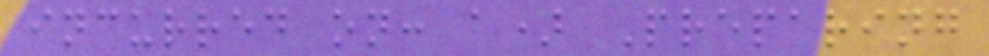incurred on: a) Preparing
